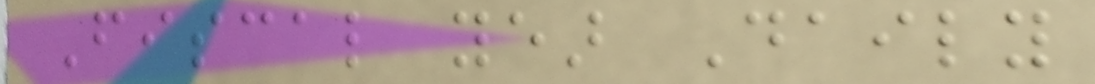Fiscal year Daily
